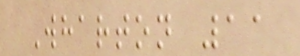Wharton 11
